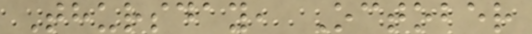Thursday, October
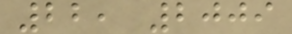22, 2009
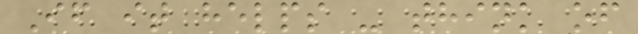If it helps - think of
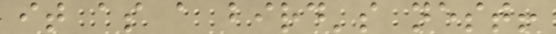it as a bird's nest!
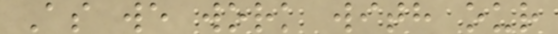As we work with our
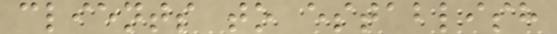clients to establish
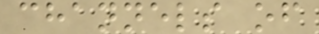channels of
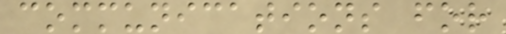communications for
